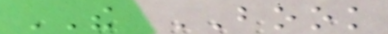THE BOOK
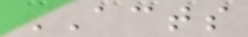ACTS
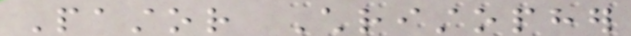Pastor Christopher
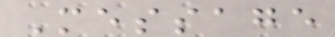Message
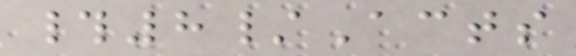#8/Acts
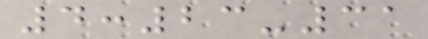4:23-31
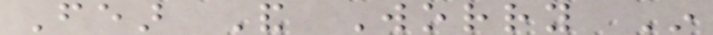Fear And Worry In
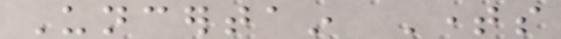Uncertain Times
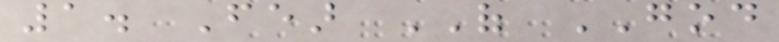1. Fear OF GOD
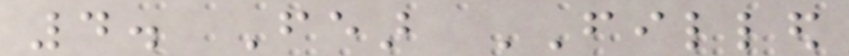4. Fear FILLED
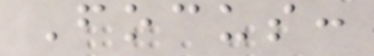Focus:
